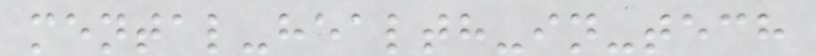mental-health-in-tech
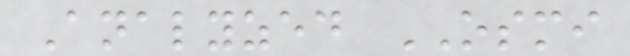Analyzed OSMI
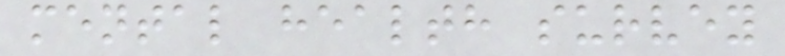mental health survey
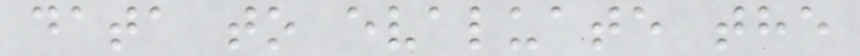data to evaluate the
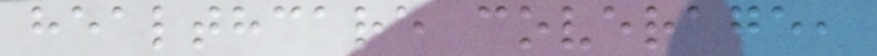healthcare coverage,
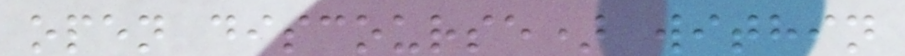open discourse) within
